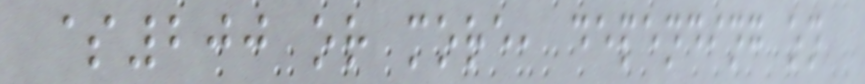$200 or more, depending on
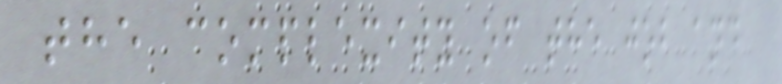the complexity of the job and
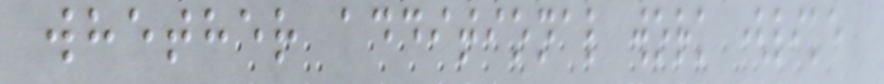whether additional work (like
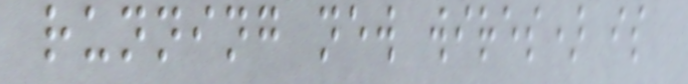running new wires) is
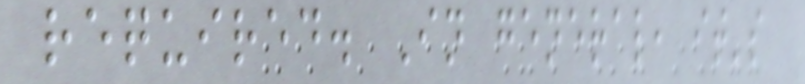required. In general, it's
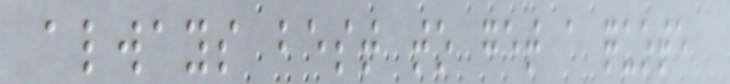always best to get a quote
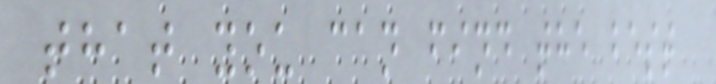that you can find the best
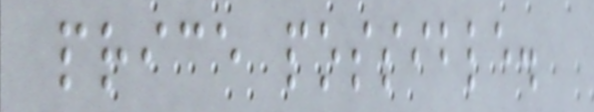price possible.
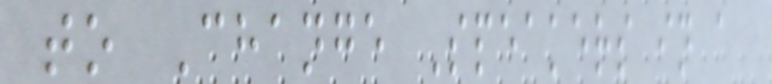to Change Speakers in a
